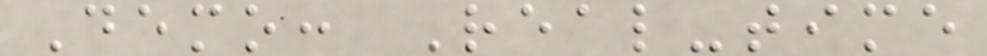Demo: Real-time
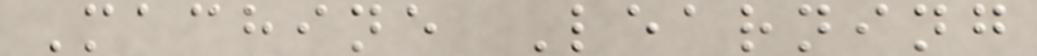Machine Learning
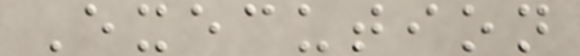Execution
